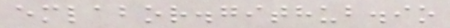emlabor.github.io
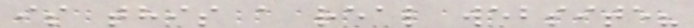is this a real website?
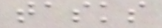tasks
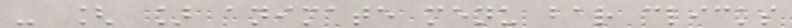- [ ] animate menu bar clicks
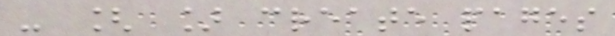- [ ] create pages
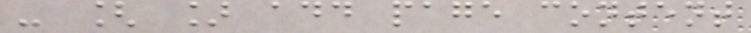- [ ] add page content
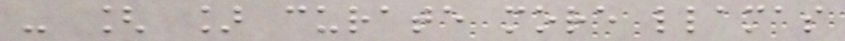- [ ] curate more llamas
